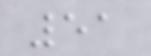51
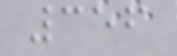356
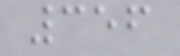356
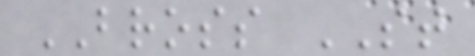BROSS ST
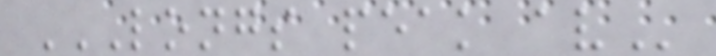LONGS PEAK AV
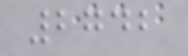2742
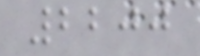2200
